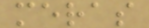meras
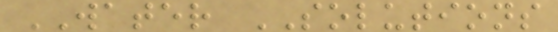WATER SOLUTIONS
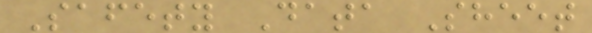Safety Data Sheet
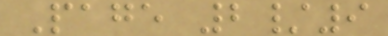Page 2/9
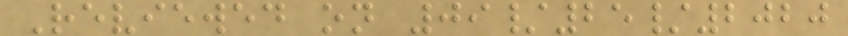Reviewed on 09/25/2020
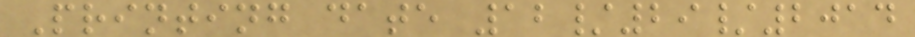Printing date 12/29/2014
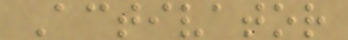Activator
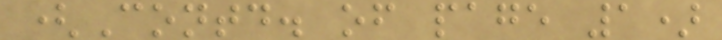(Contd. of page 1)
